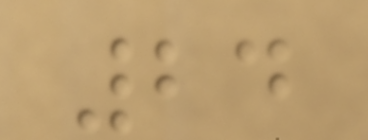24
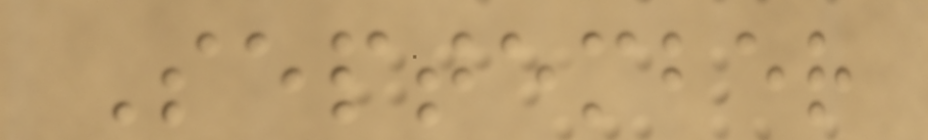September
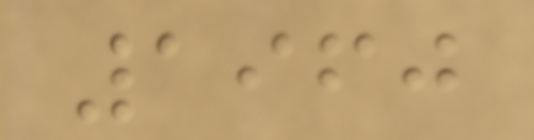1960
